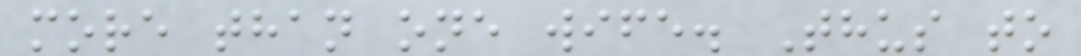more than one wife. Thus to
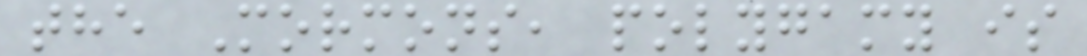the Mormons, polygamy is
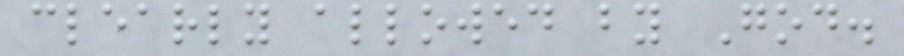clearly allowed by God.
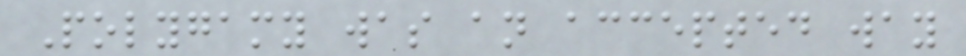Polygamy was an accepted way
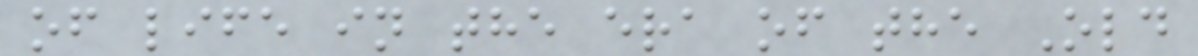of life in the era of the Old
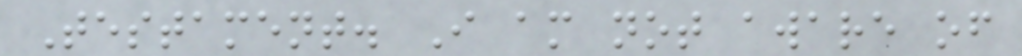Testament. I am not aware of
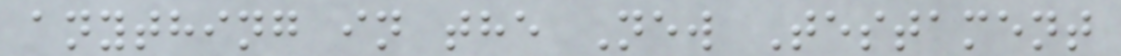anything in the New Testament
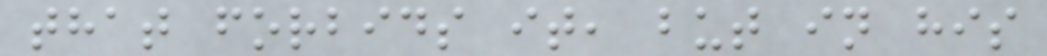that forbids it, but in his
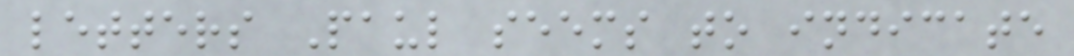letters Paul seems to indicate
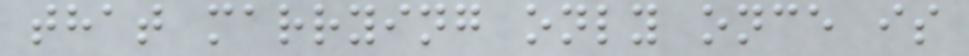that marrying only once is
